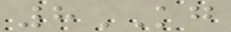8KG
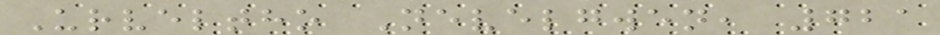Urveltho Nevelgwen, 721
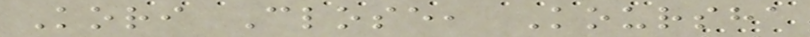Kori Close, Koursha
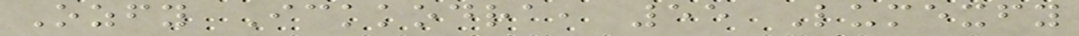Ozfy Ickkodra, 55 Lumexfy
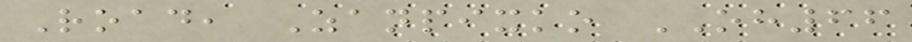Road, Zanpixko OH66
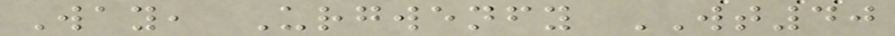Way, Urgwenfy WT40
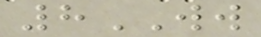8WW
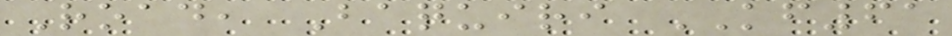Road, Baquiri KF61
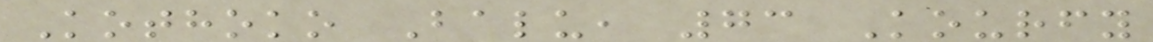Kothoko Balu, 73 Kourfy
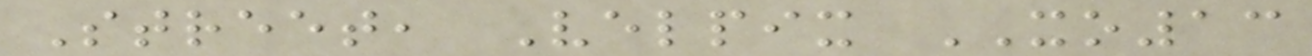Street, Velpix XO13
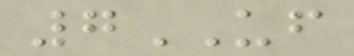7UF
